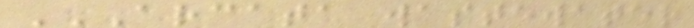ARCATA WASTEWATER
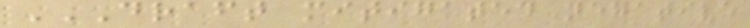DRAFT MITIGATED NEGATIVE
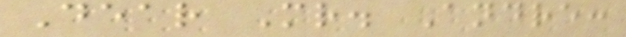Dear Mr. Andre:
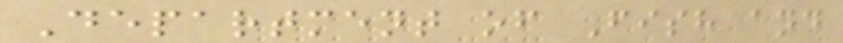Department of Fish and
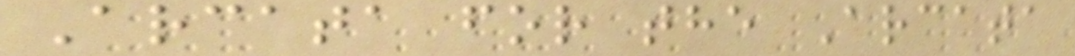Arcata for the Arcata
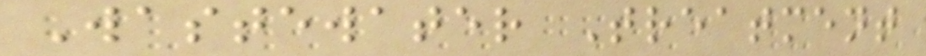Wastewater Treatment
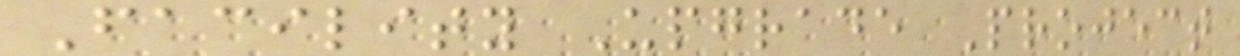Facility Upgrade Project
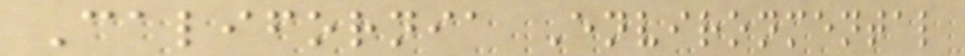California Environmental
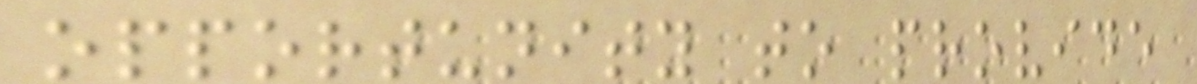opportunity to provide
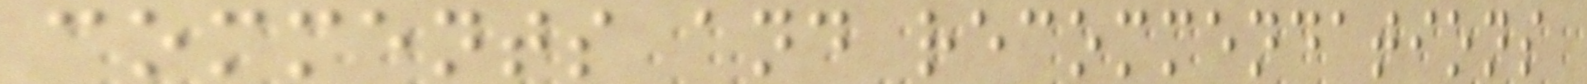comments and recommendations
